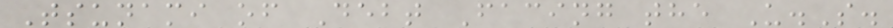Tsunami of Debt Facing the U.S.
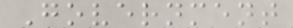Government
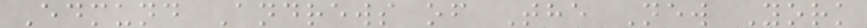Edmund Andrews of The New York
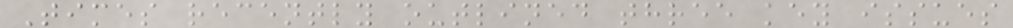Times recently outlined three key issues
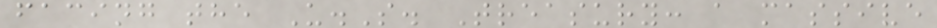facing the U.S. Treasury: a massive
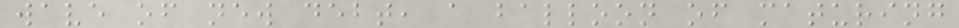wave of new debt, a balloon of maturing
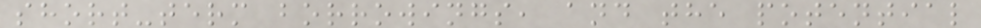short-term borrowings, and the potential
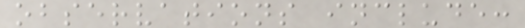observations include:
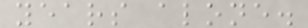years alone.
